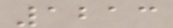1213
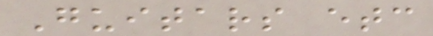Guitars etc
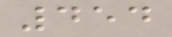454
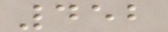452
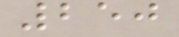250
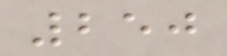250
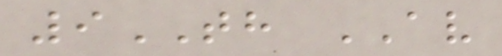9TH AV
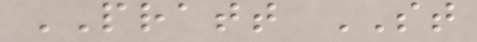PRATT ST
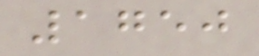1750
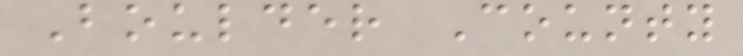Boulder County
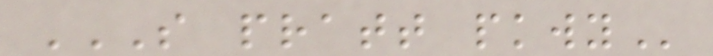S PRATT PKWY
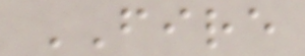FIRE
